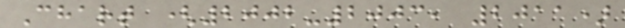Chart (2002-2003, 2011)
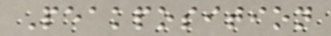Peakposition
